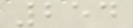254
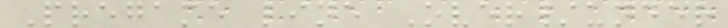Pregame line Over/under
